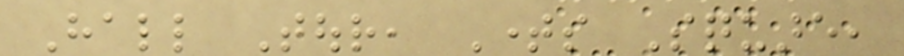Hall Tour, Times Square,
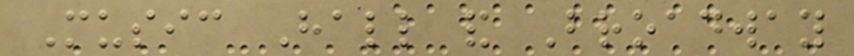Music Hall and Broadway
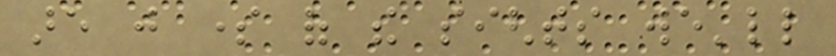are just some of the sights we'll
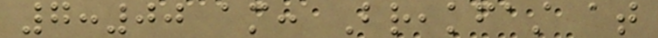7:00 am: Breakfast at
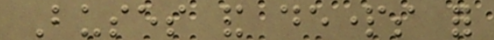Buses and departs for
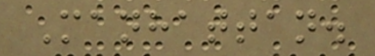Manhattan.
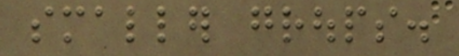smaller groups.
